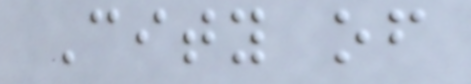City of
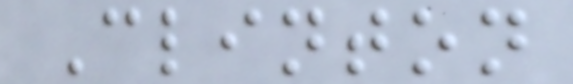Clinton
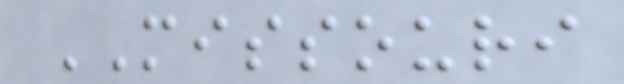MISSOURI
